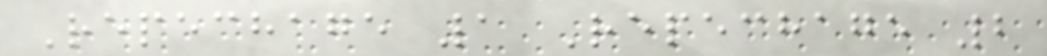Repechage 1 Repechage 2
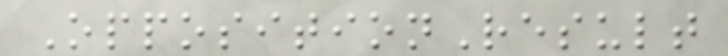OppositionResult
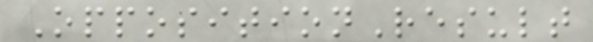OppositionResult
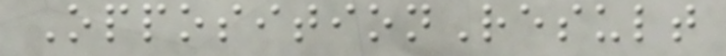OppositionResult
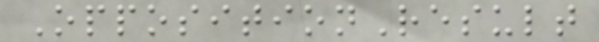OppositionResult
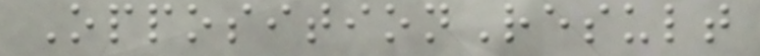OppositionResult
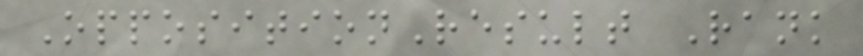OppositionResult Rank
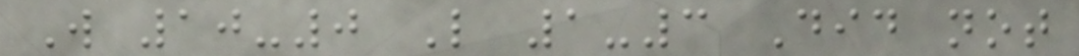W 10-0 L 1-3 Did not
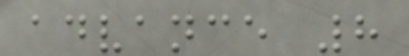advance 8
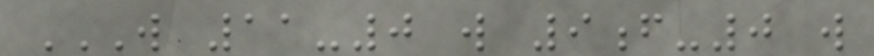W 11-0 W 9F-0 W
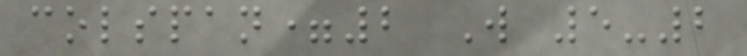colspan=2 W 5-2
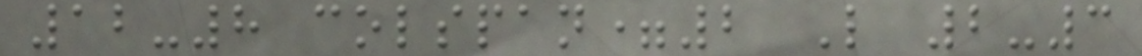12-8 colspan=2 L 2-3
